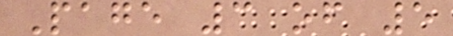Page 3 of 5
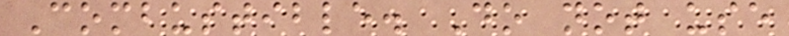Combustible. Do not use
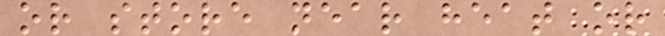or store near heat or
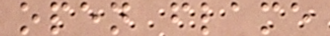open flame
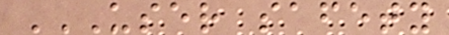USER SAFETY
